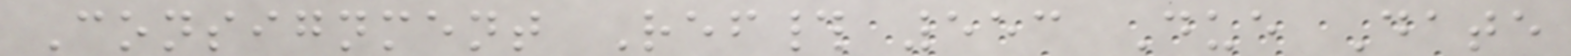Consignment Ref# 553 Due Date
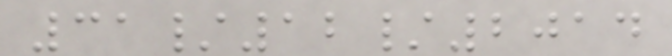31/12/2014
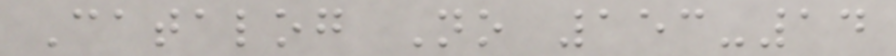Catalog No 153-14
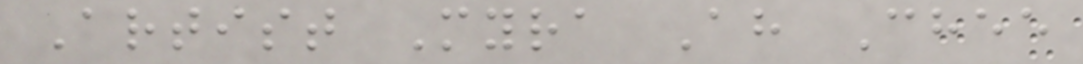Artist Myra Ah Chee
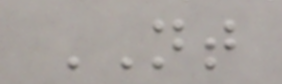NT
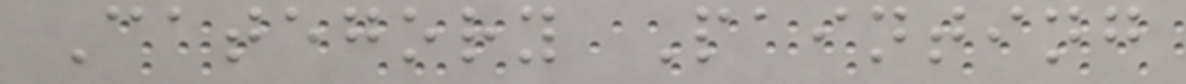Category Painting
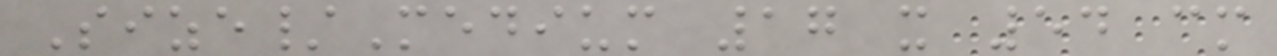Size/Medium 17 x 54 cm
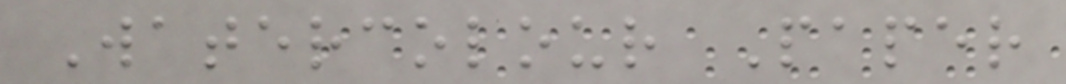Watercolour Paper
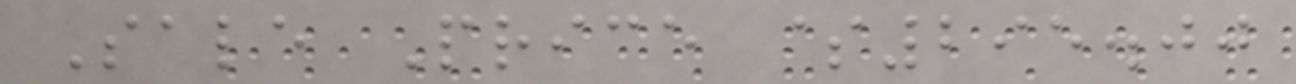Sale Price $295.00
